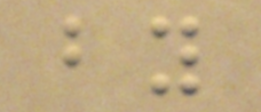by
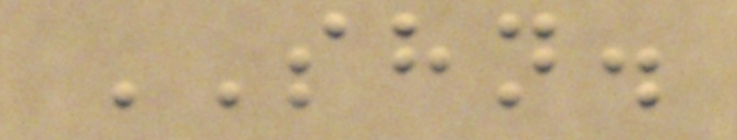SHN.
